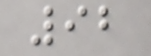92
